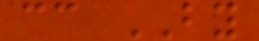cc BY
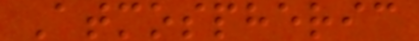Atmospheric
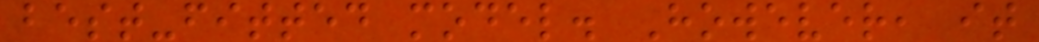best-fitted model. However, it
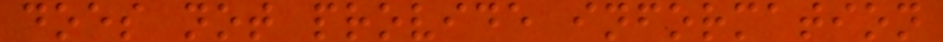does not provide information
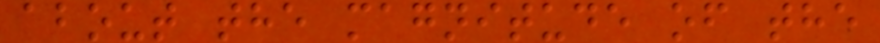about the magnitude of the
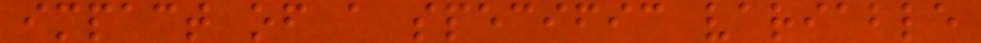impact of a specific variable
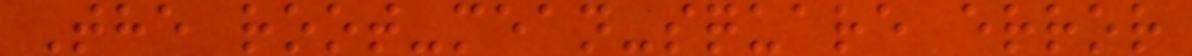The root-mean-square error
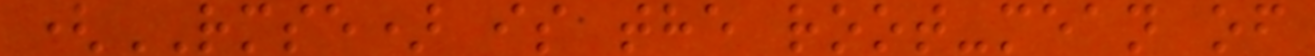(RMSE) is the root-mean of
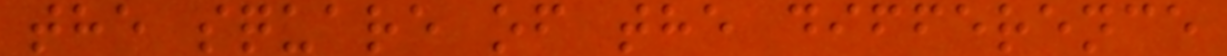the square of the difference
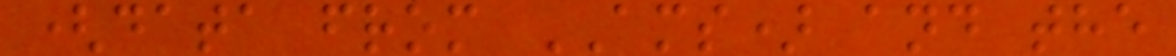(data from AMS) and the
